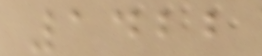1422
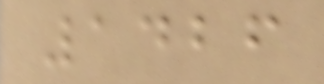1426
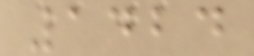1424
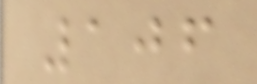106
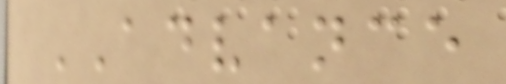ADVANCE
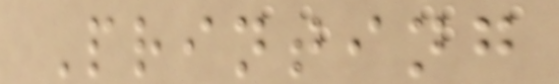Printing
